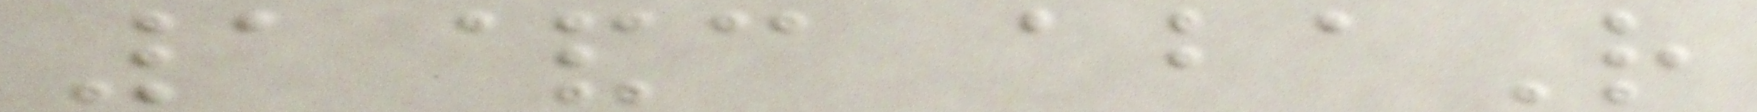1&c abaR
